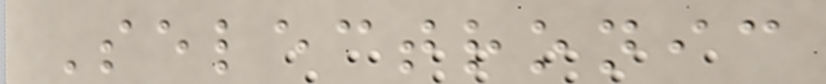Selectronic
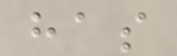has
